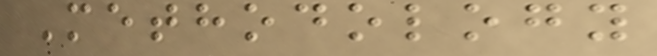Methodology
